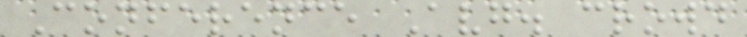Conference Avg. crowd
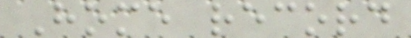Home record
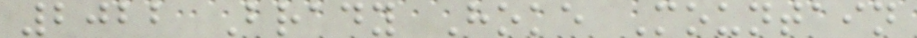2022 Brady Hoke Mountain
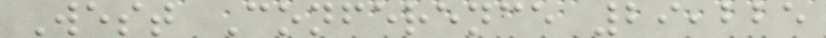West Conference 29,225
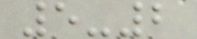5-2
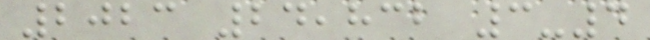2023 24,832 3-4
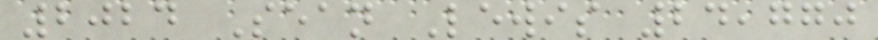2024 Sean Lewis 24,770
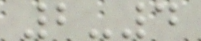2-4
